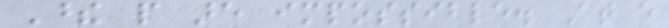These people are impossible. At every
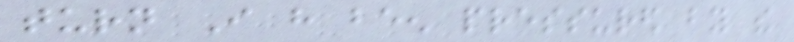turn I have been pressured by the
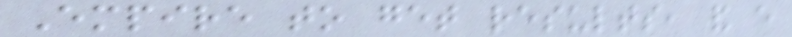Empire to get results, and every
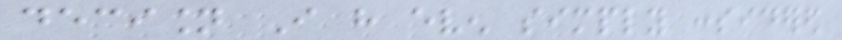decision I have even simply considered
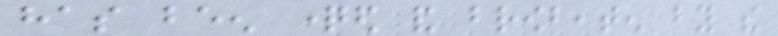has been questioned and browbeaten by the
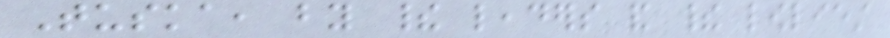Tuska, by their leaders and their lowliest
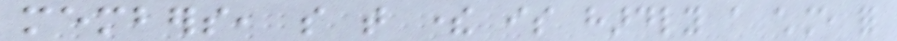members, so that there is hardly a chance for
